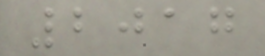2017
